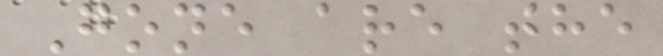Gone are the
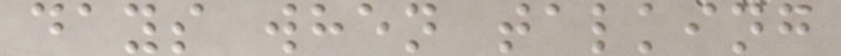days when talking
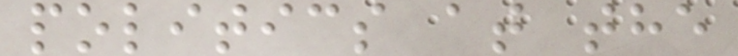politics at the
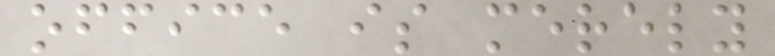office is merely
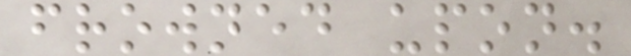frowned upon.
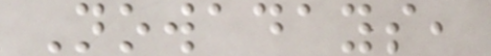Nowadays,
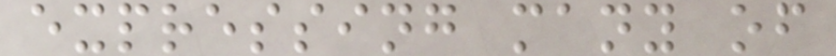expressing many of
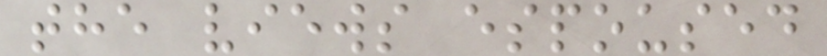the views espoused
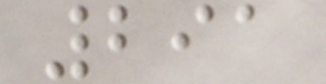291
